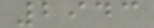2943
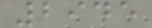2945
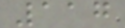117
